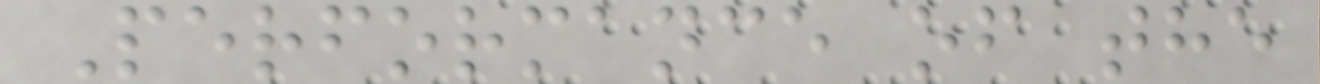Performance of the
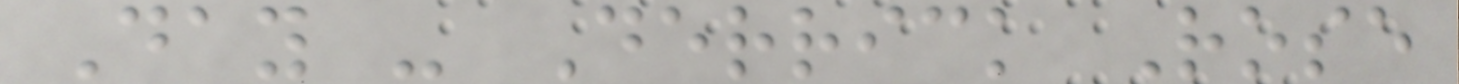Day - Derrick Rose
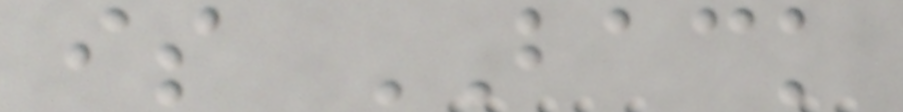is BACK
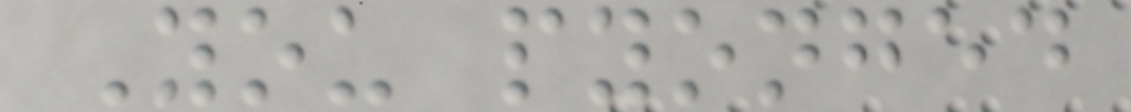You pyonged
